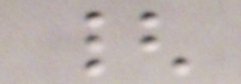{
